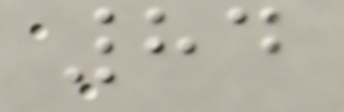84
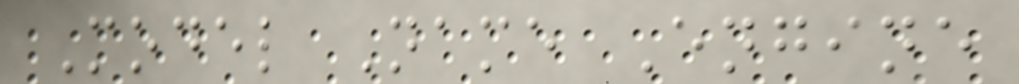Model Name Engine
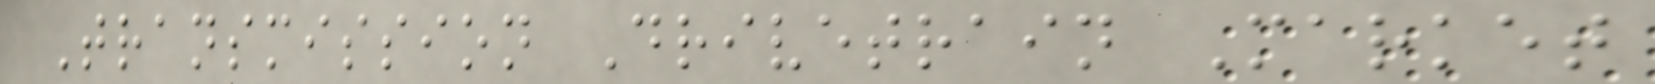Transmission Drivetrain Market
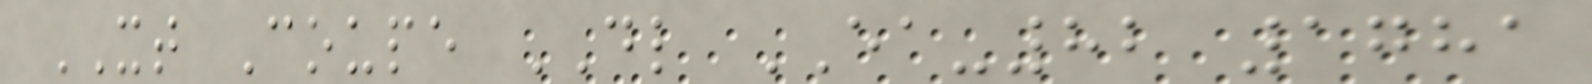XT Coupe DL EA-82 1781
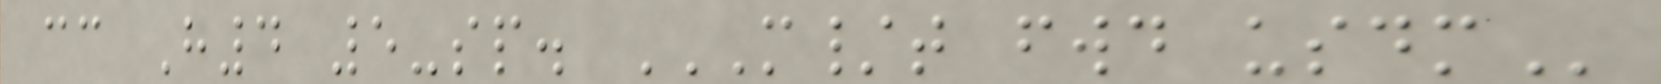cc H4 5-sp. M/T FWD USDM
